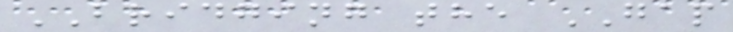BRIDGING the GAP
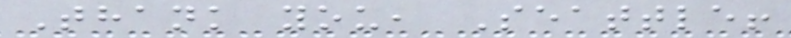Thank you, Seattle!
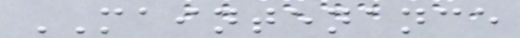MAINTENANCE
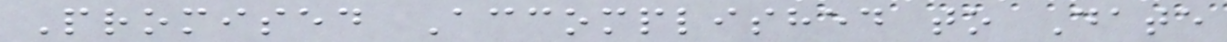Promised Accomplished to Date
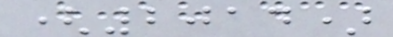(2014)
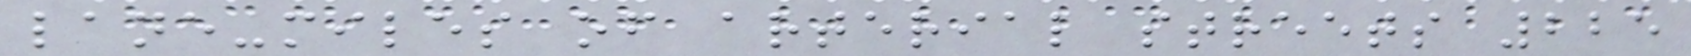lane-miles of arterial streets 225
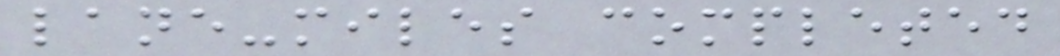lane-miles completed
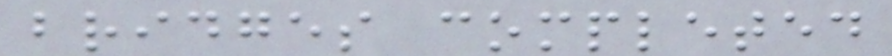bridges completed
